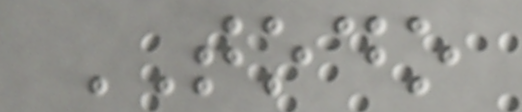TODO
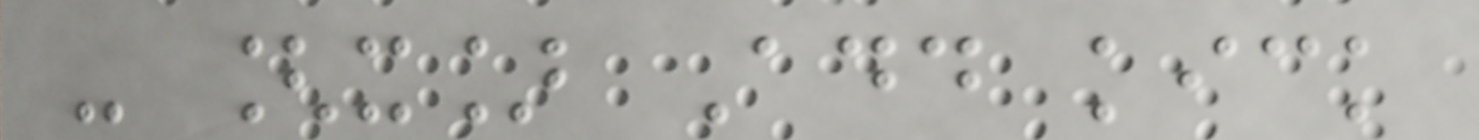- [x] Add kick
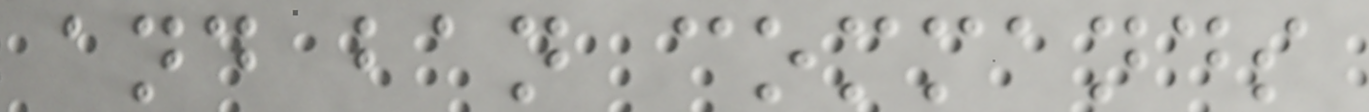and ban commands
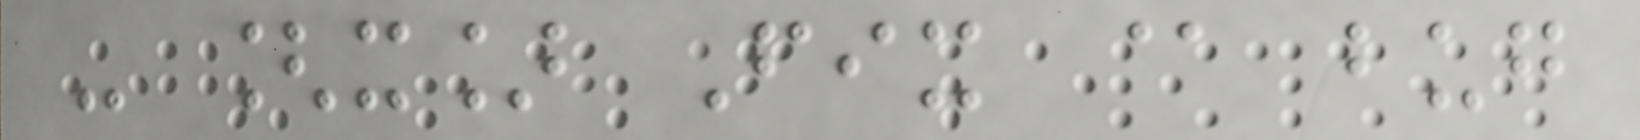- [x] Fix @ bug
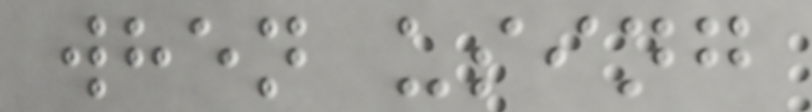when using
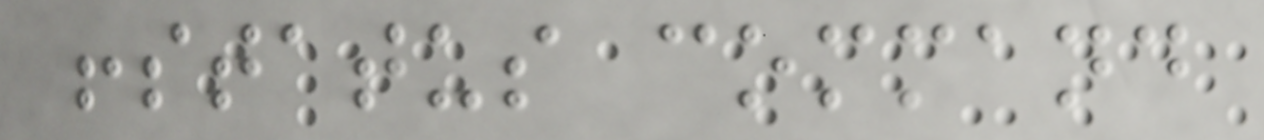!status command
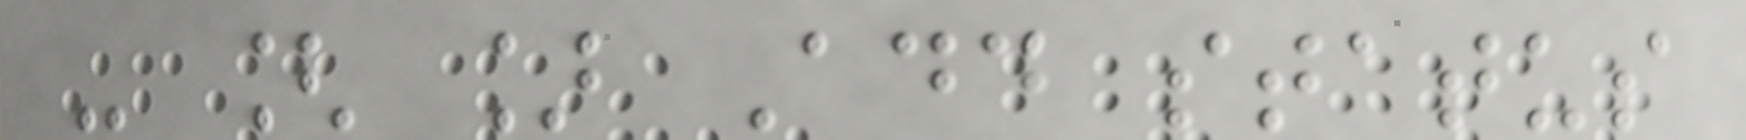- [ ] Add status
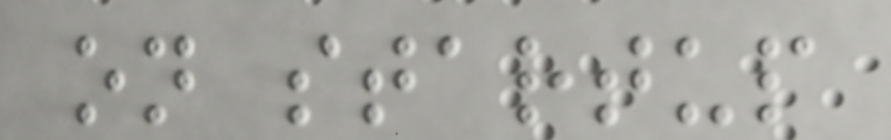on startup
